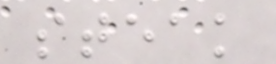steak
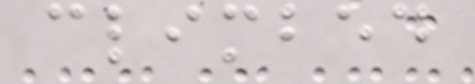climbed
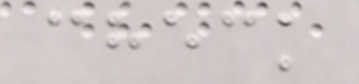check
